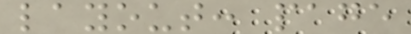layout: page
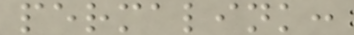permalink:
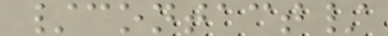/contact/
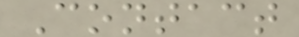Contact
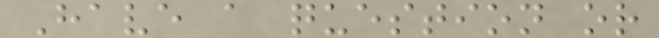Have a question or
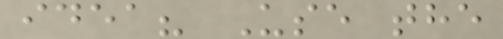idea? Use the
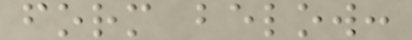form below:
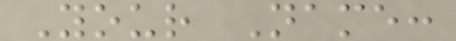Your Name:
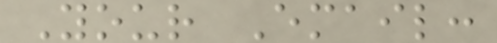Your Email:
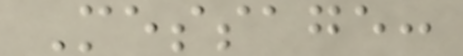Message:
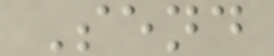Send
